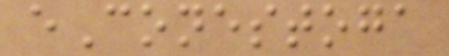eConestoga
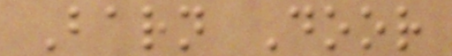Barn Door
